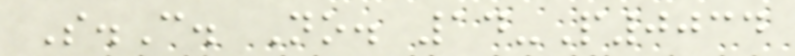S.C. No. 14-P0034
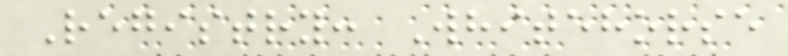Registry: Whitehorse
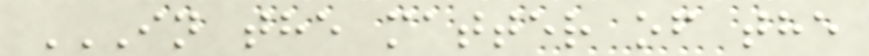IN THE MATTER OF THE
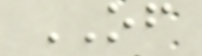OF
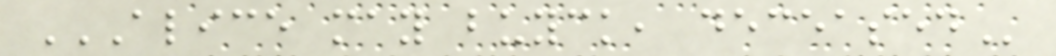ALICE MAY BUYCK, DECEASED
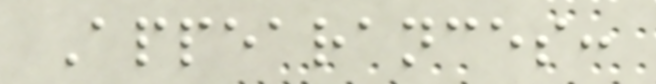Appearances:
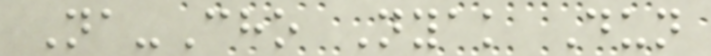Na-Cho Nyak Dun
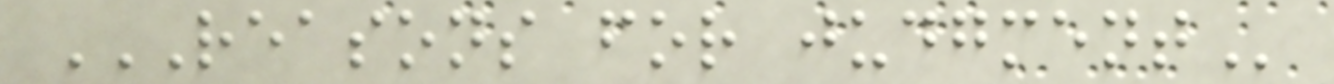REASONS FOR JUDGMENT
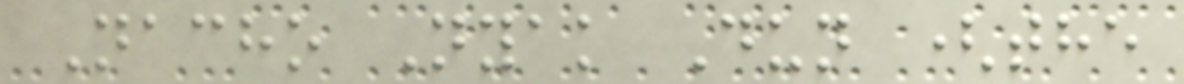Nacho Nyak Dun (the
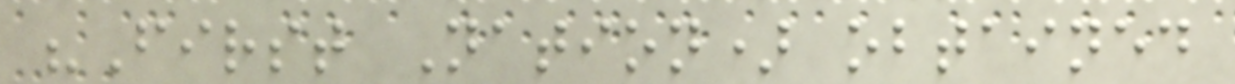"First Nation) obtained
